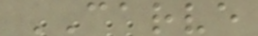CARVE
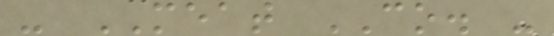- MEAT CO. -
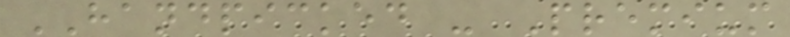HANDPICKED - Premium
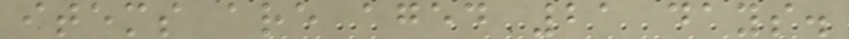items are aged 21 days.
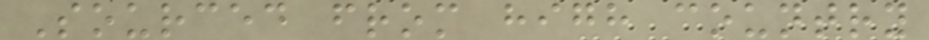Sourced from high country
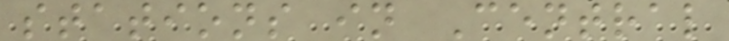stations in Central
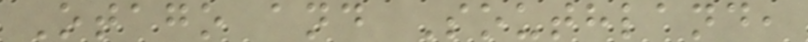Otago and Southland,
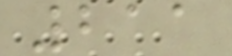211
